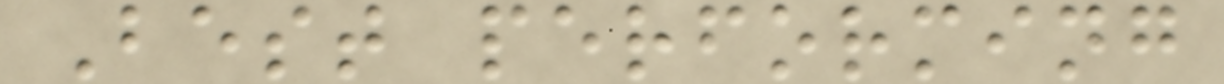Best performing
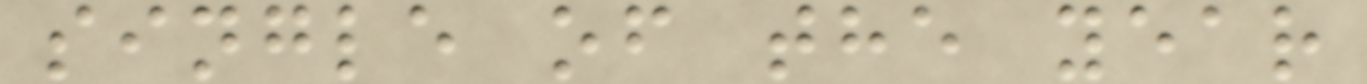single of the year
